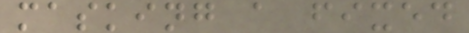masking a fixed
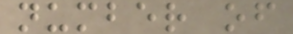number of
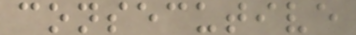consecutive
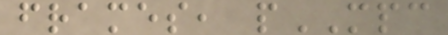frames, pMPC
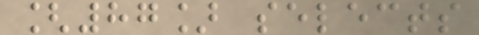[87] selects
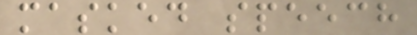masked speech
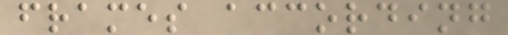frames according
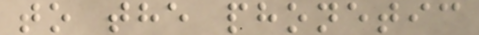to the phonetic
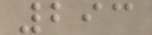293
